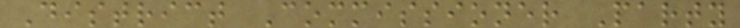District Commissioner Party
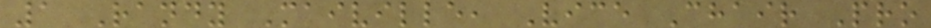1 Randy Maiville, Vice Chair Pro
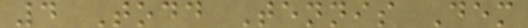4 Todd Tennis Dem
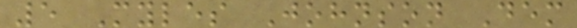5 Myles Johnson Dem
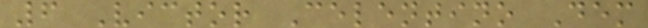6 Victor Celentino Dem
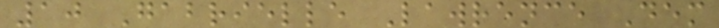10 Gabrielle Lawrence Dem
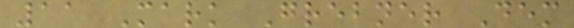11 Mark Grebner Dem
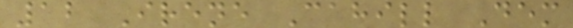12 Irene Cahill Dem
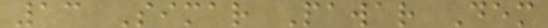13 Simar Pawar Dem
